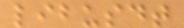libusdt
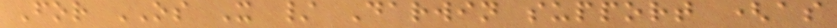For OS X / Darwin support (as
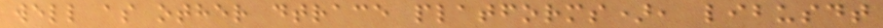well as other dtrace platforms), libusdt
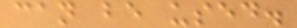can be used.
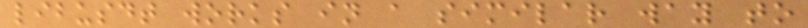libusdt works in a similar way to
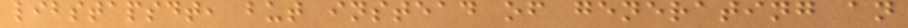libstapsdt, but instead of generating an
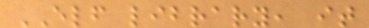ELF library, it
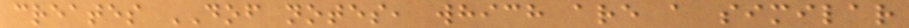creates DOF notes, which are a similar
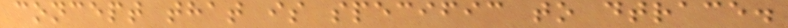concept that is specific to dtrace.
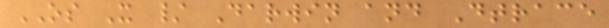OS X / Darwin and Dtrace
